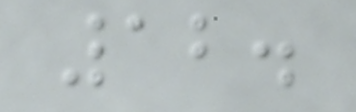12.
